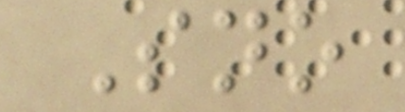Sno
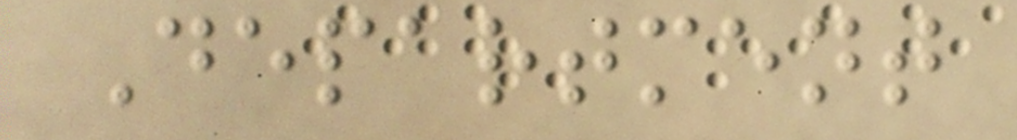Department
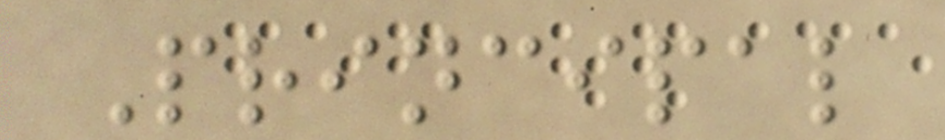Principal
